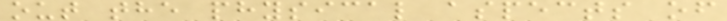out the physical aspects of
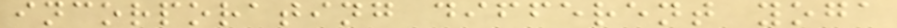incorporating different yoga
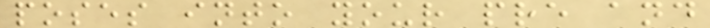poses into your pre and
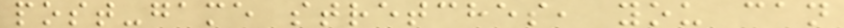post-game stretches, you can
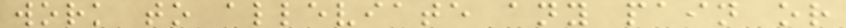work to alleviate any pain or
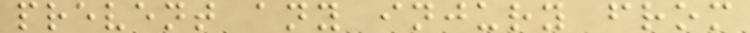prevent any injury from
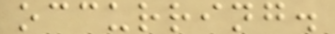occurring.
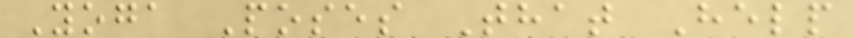Yoga Poses That Help
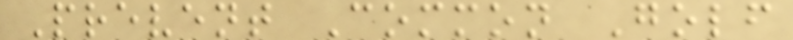Prevent Common Golf
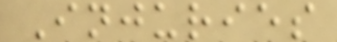Injuries
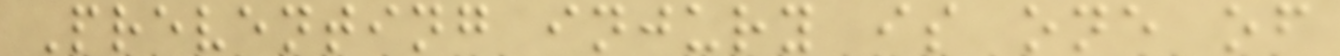Preventing injury is one of
